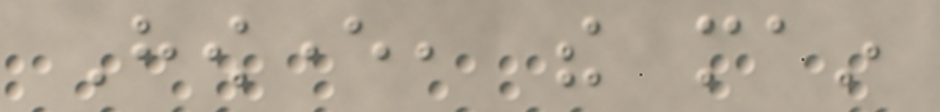However, the main
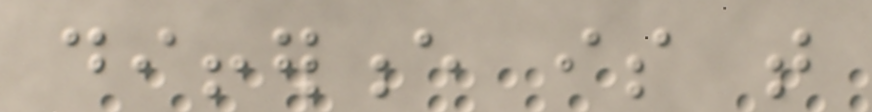difference is that
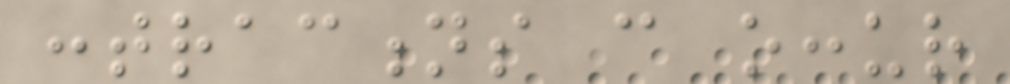contractions can occur
